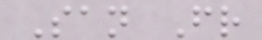San Fr
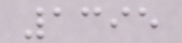1395
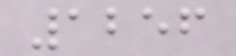1256
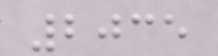2035
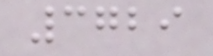3729
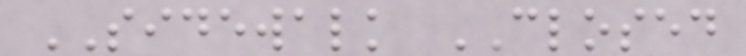SIDEWALK CLOSED
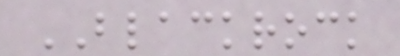BLACKROCK
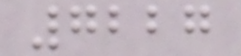7227
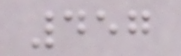457
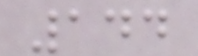144
